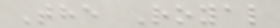The Royal
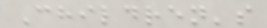Children's
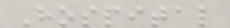Hospital
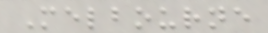Melbourne
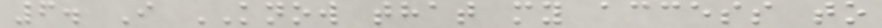6. I KNOW that my access to
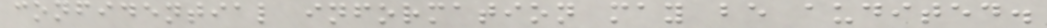confidential information may be audited.
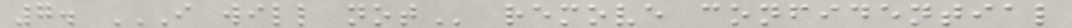7. I WILL NOT remove confidential
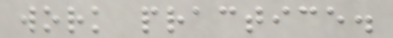work practice.
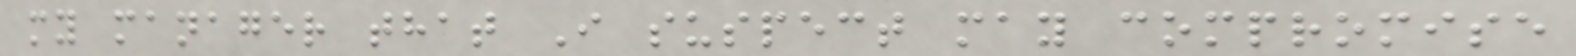my manager that I suspect may compromise
